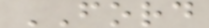FORD
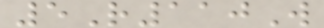5R110W
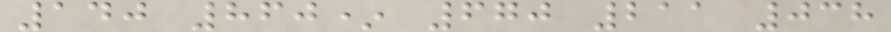140 860* 670 211 038
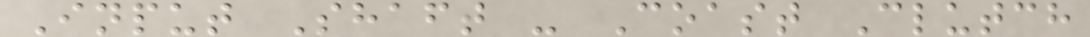Input Shaft - Coast Clutch
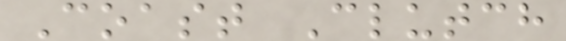Coast Clutch
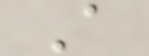A
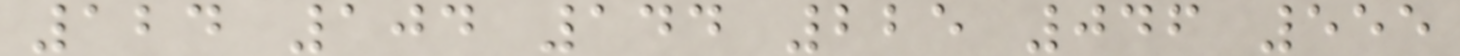124 104 144 225 046 555
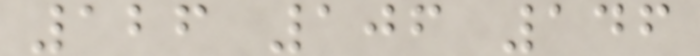126 106 146
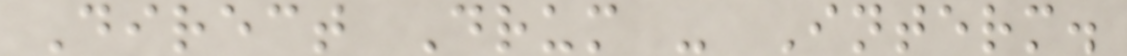Direct Drum - Interm.
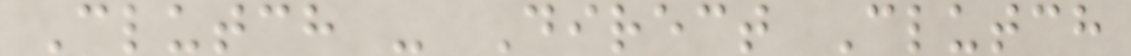Clutch - Direct Clutch
